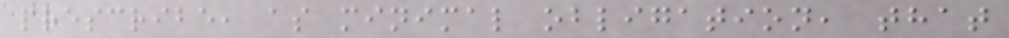prescribe, as minimal obligation, that
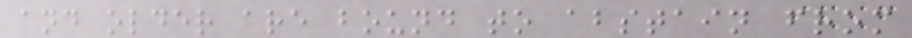and older are bound to abstain from
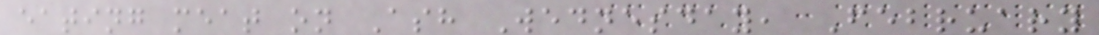eating meat on Ash Wednesday, February
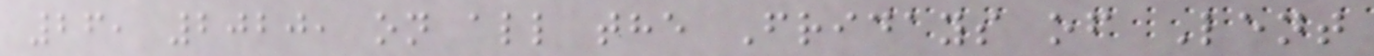26, 2020, on all the Fridays of Lent
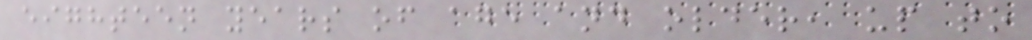eighteen years of age and older, up to
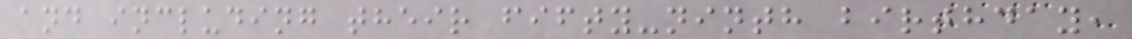and including their fifty-ninth birthday,
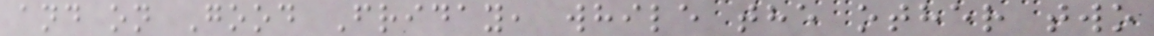and on Good Friday, while the other two
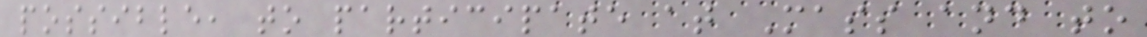possible, to participate at Mass and to
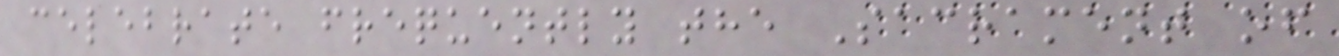celebrate frequently the Sacrament of
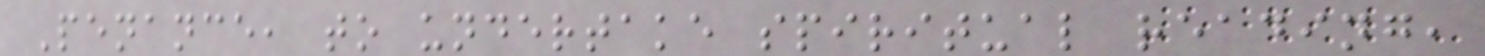Penance, to undertake spiritual reading,
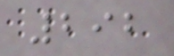292
